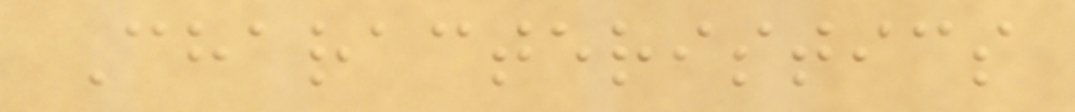Characteristics
